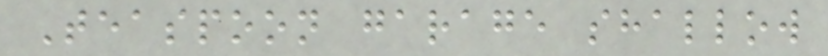Teaspoon garage shallow
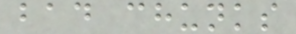bad chunks
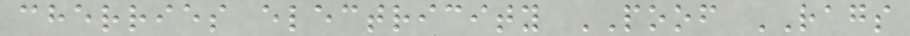cherries electricity POOF RAGS
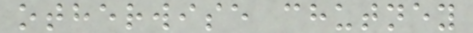otherwise chutney
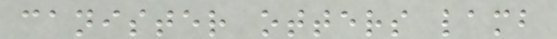canister otters lamb
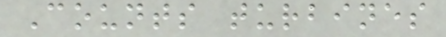Counts turbines
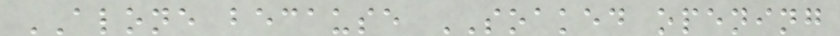ALONE because SOAKED opening
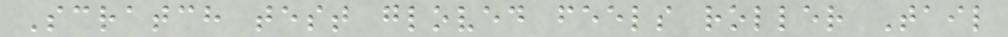Scratch test gloved feels roller Tail
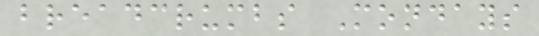breadcrumbs Mondays
